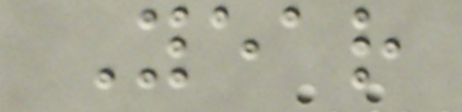Year
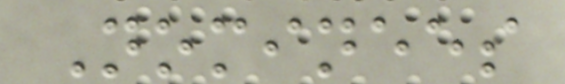Nominees
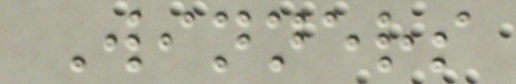Winners
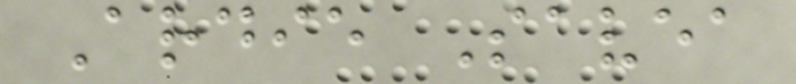Ardie Savea
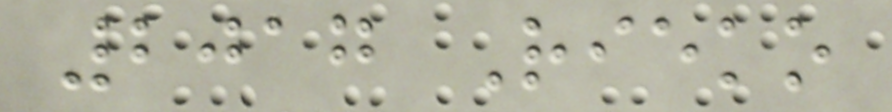2017 Rieko
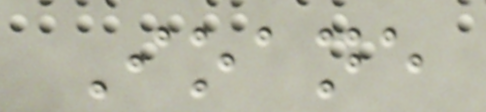Ioane
